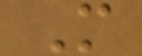M
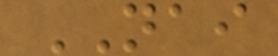NAI
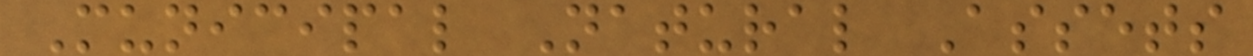Municipal Natural Assets
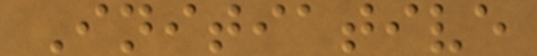Initiative
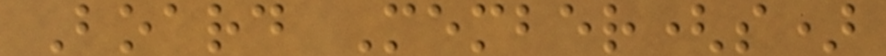Board Member(s)
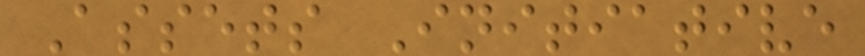Assets Initiative
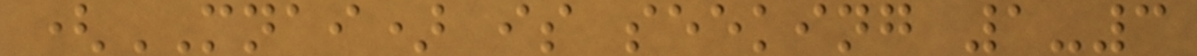(MNAI) is seeking 1-3
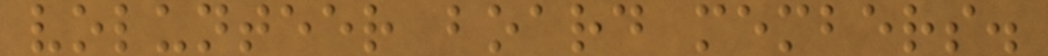volunteer board members.
